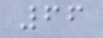66
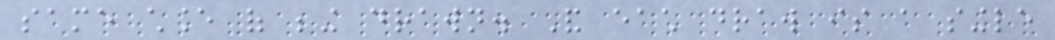same chance of being drawn. And each draw is a single
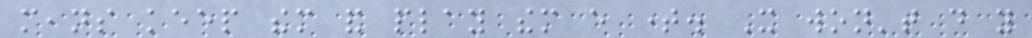means keep them and play them every time. It won't do you
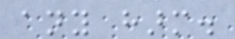any harm.
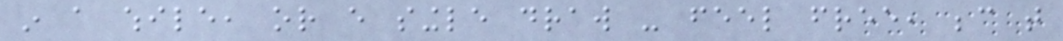in a while, or every single draw - feel free, because that
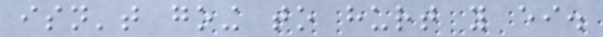isn't going to hurt you either.
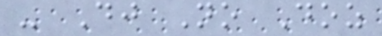- Dj No Doz
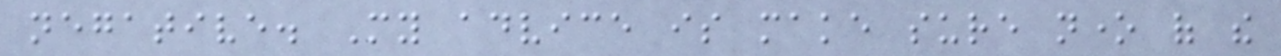negative. My advice is make sure none of the
